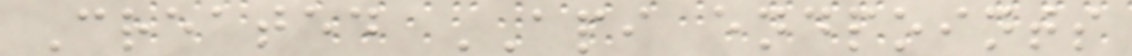Created API endpoints
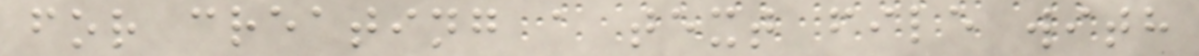for creating a text file with
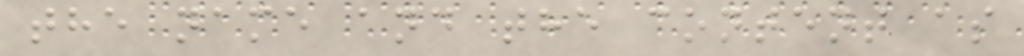the name and the content as
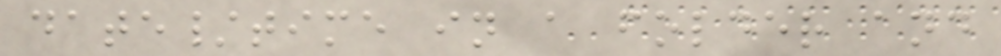date/time in a folder and
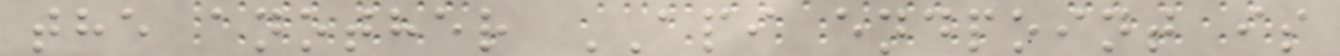the another API endpoint is
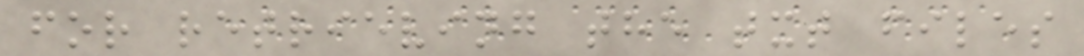for retrieving the txt files
